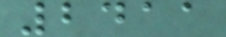2411
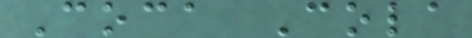Coca Cola
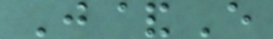J&E
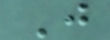J
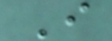I
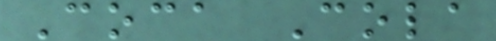Coca Cola
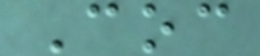Coc
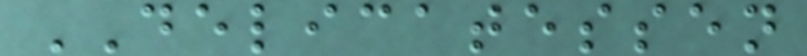DELICATESSEN
